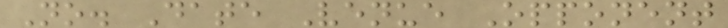No. Date Venue Opponent
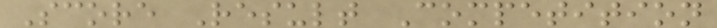Score Result Competition
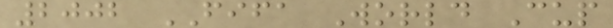2002 FIFA World Cup
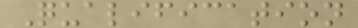Qualification
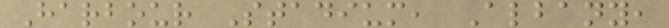Harbour Stadium, Albany,
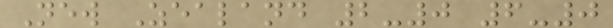New Zealand 2-0 6-0
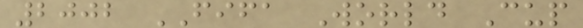2002 FIFA World Cup
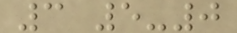3 5-0
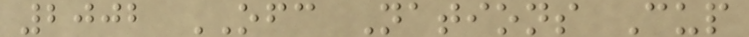2002 OFC Nations Cup
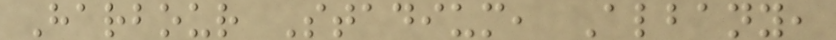Harbour Stadium, Albany,
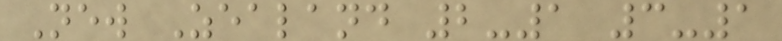New Zealand 2-1 3-1
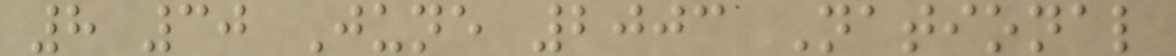8 30 June 2003 National
